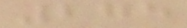275
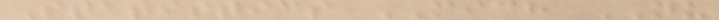Statistics MICH NU
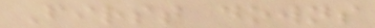First downs
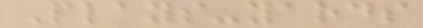Plays-yards
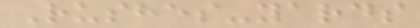Rushes-yards
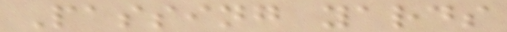Passing yards
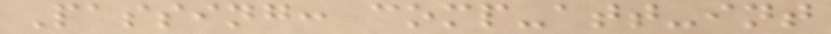Passing: comp-att-int
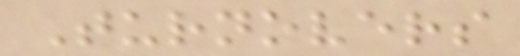Turnovers
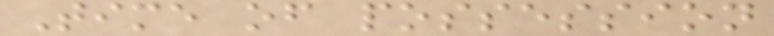Time of possession
